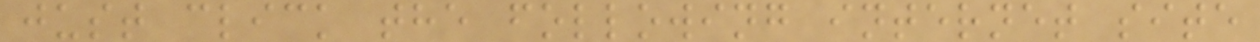just click the following internet site
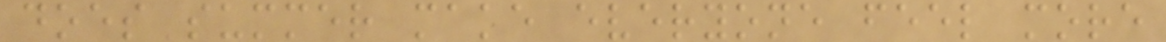does summer make everyone feel more
